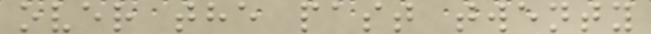over the past twenty
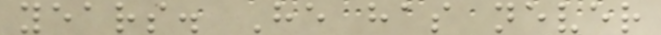years. He has never
